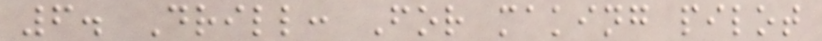6. Drill: For making pilot
